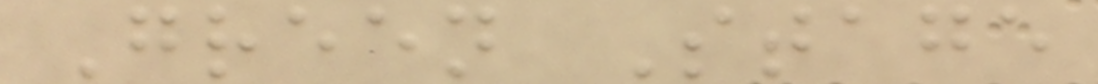Green Stage
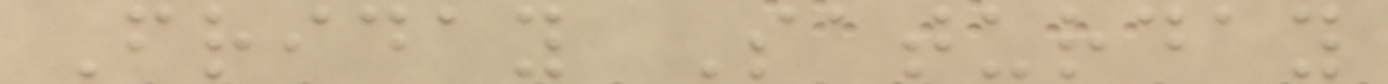Friday Saturday
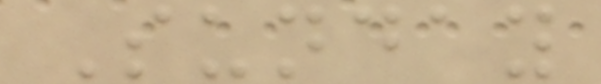Sunday
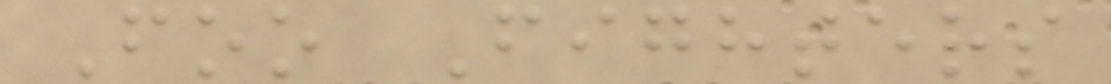Foo Fighters
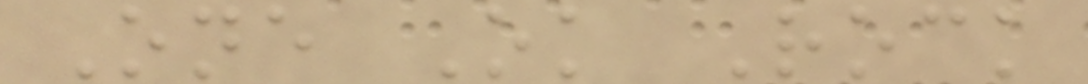One Ok Rock
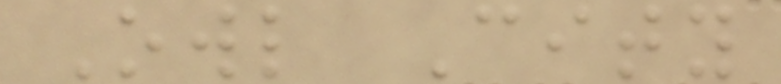Owl City
